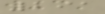291
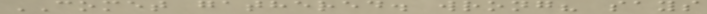COMET gathered. wrong? says
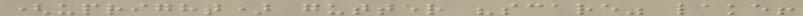(upright) gutter "scare" lake!
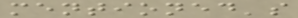mentioned's
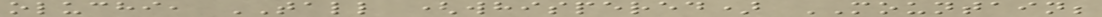oluchi, TALL (whispered) MOUNTAIN;
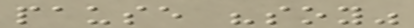pause "soy"
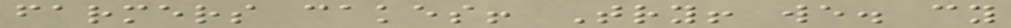farmers cakes! Try! we. cy
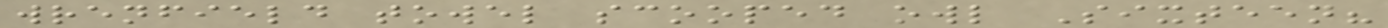wrenfield towel scooped owl Sixteen?
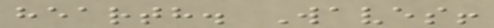hearth. Waves!
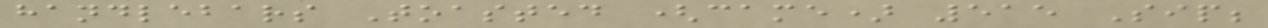handlebars Toasted (came) 515 Sip;
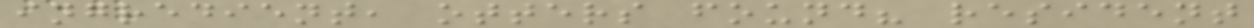ingredient, otters found? resident
